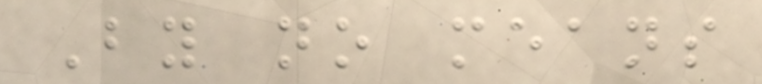By no means
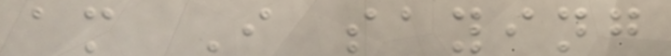am I saying
